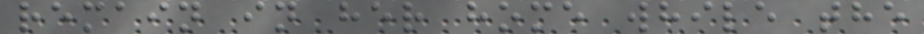remain in her home while the
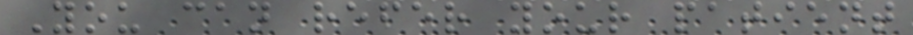You can refer your patient
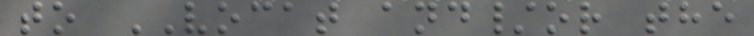to VOCAT and/or the
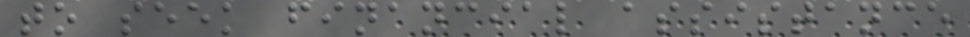to seek financial assistance
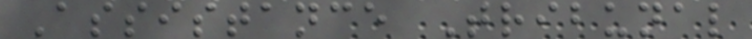Assistance Tribunal
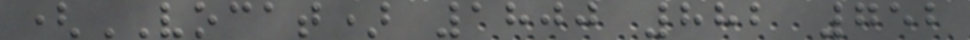(VOCAT) 1800 882 752
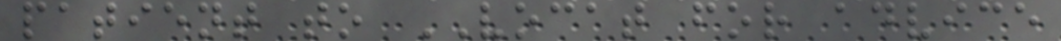patient to VOCAT for advice
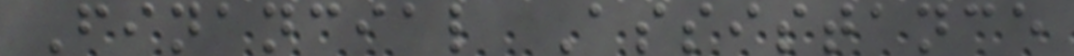Financial Assistance
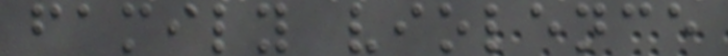family violence
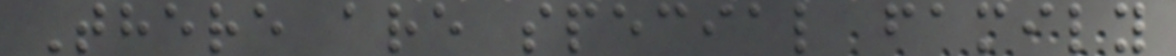There are special family
